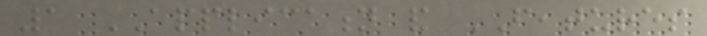1 APPLICATION and FEATURES
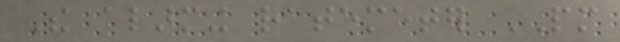The alarming ratemeter PM
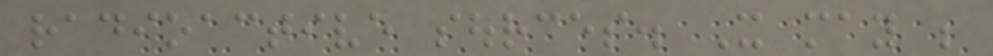radioactive sources. It may be
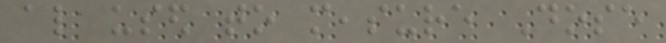also used to measure Dose
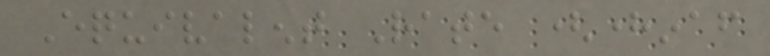Equivalent Rate (hereinafter
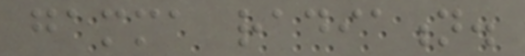gamma radiation.
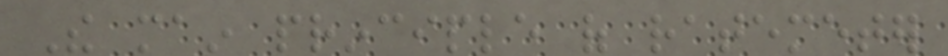The main principle of ratemeter
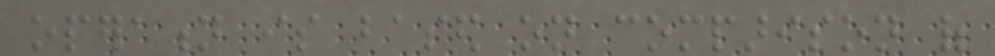operation is based on comparison of
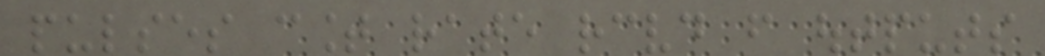pulses count rate received from outputs
